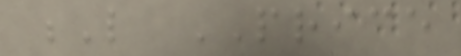L PRICE
